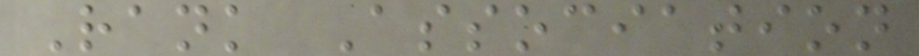Rank Association
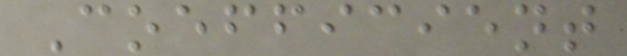Coefficient
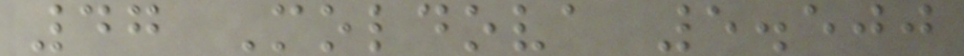47 Moldova 5.500
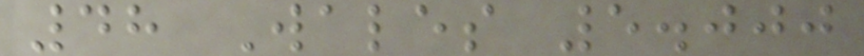48 Wales 5.000
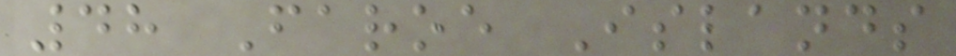48 Faroe Islands
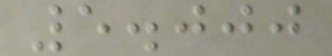5.000
